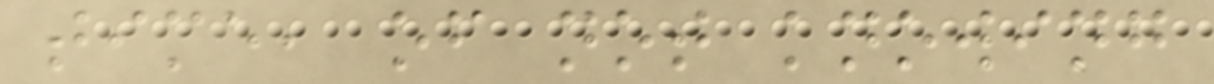time, of not knowing
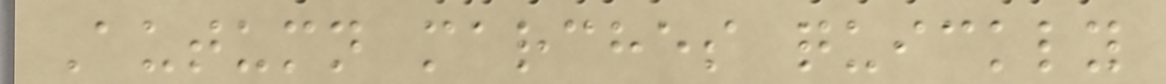Autumn marches quickly
